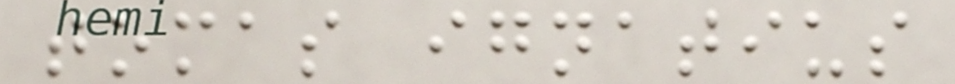tomas ignatius
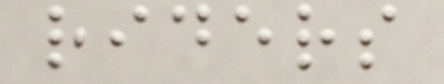riders
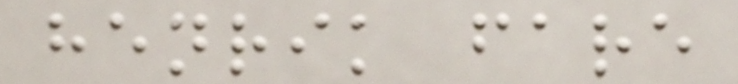henrik fare
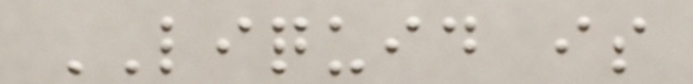LIQUID is
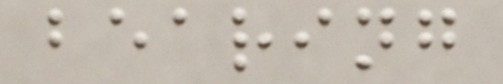bearing
